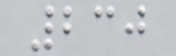230
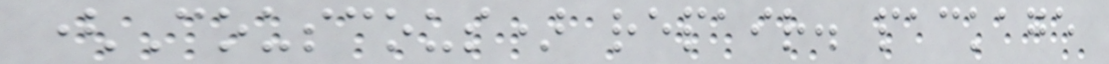(Couscous) repair. package
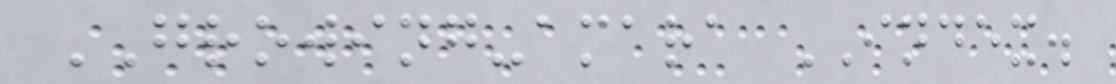GROWING-amara INDEX.
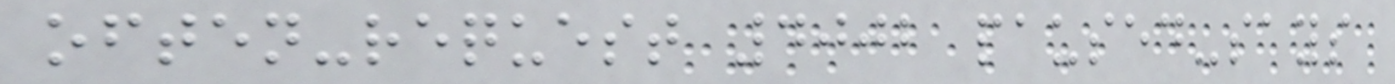often-request 4002 paused-says
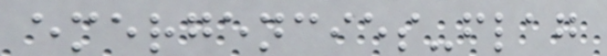emergencies-flag
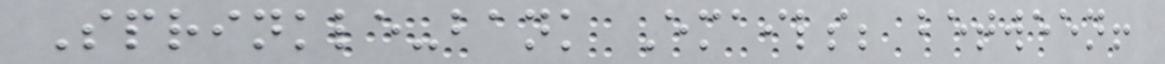Sprinkle-bank Emails; between!
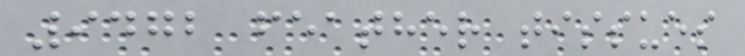9472 feather tissues
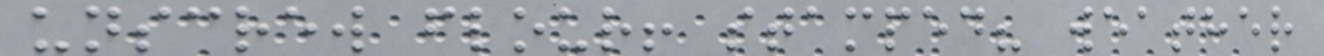unscrew flour! stamped? weather
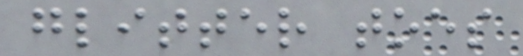glitter toes
